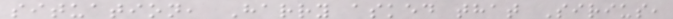situation, Harry asked that Sirius,
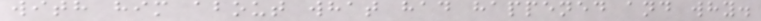with him about what had happened and why.
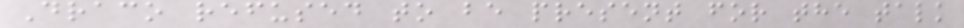Draco refused to be present for the talk
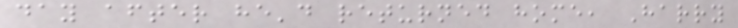day after he'd returned home, Harry
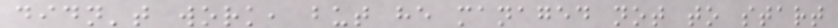didn't work, but he managed not to start
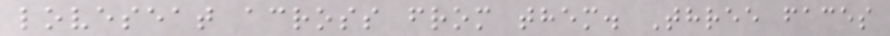loveseat across from them. Three faces
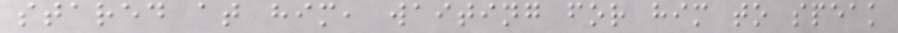stared at him, waiting for him to speak
